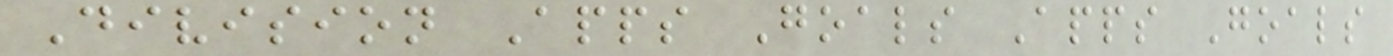Division Apps Goals Apps Goals
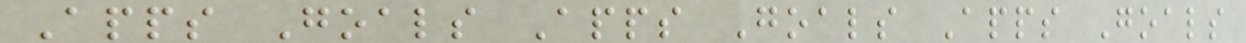Apps Goals Apps Goals Apps Goals
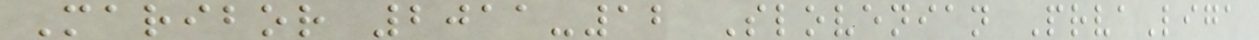Maribor 2011-12 Slovenian PrvaLiga
